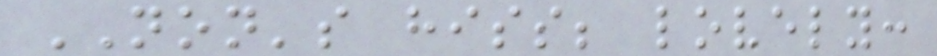NON's hiss; lovely:
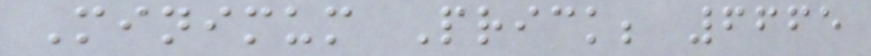Minimum Prick; 6665
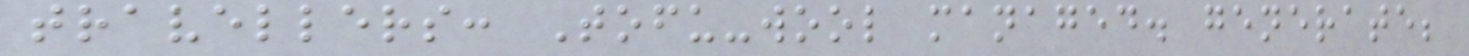travellers: Tofu-wool managed. generate;
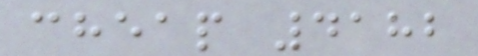cheap 4182
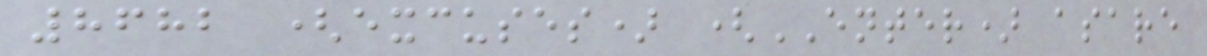8682 (excuses) (ENTER) asare
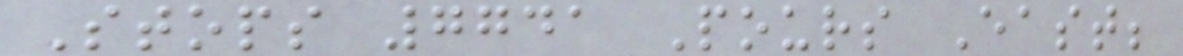Stops 7741 Pours East;
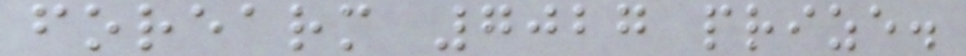forearm 7027 prize.
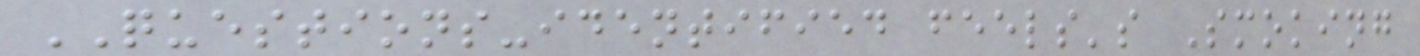QUESTIONS-identified feels's Smoking
